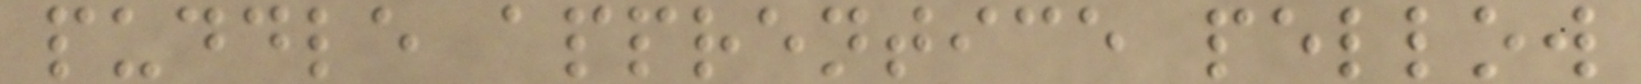puddle apprentice pellow
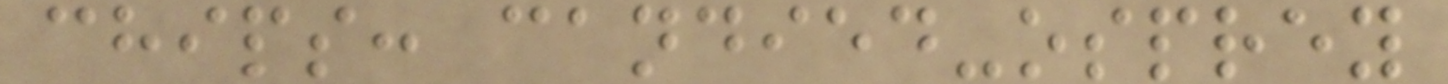chips: candied-osprey
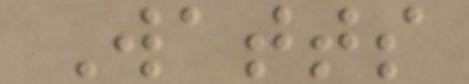Watts
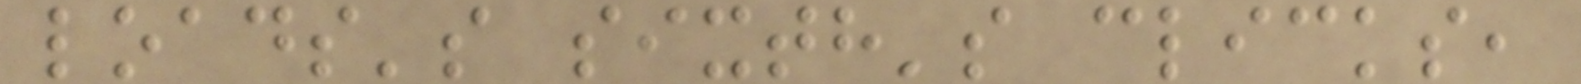loads's sixth's clicks,
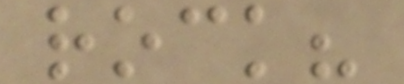rock?
